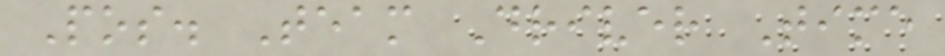Pos. Team Driver Time
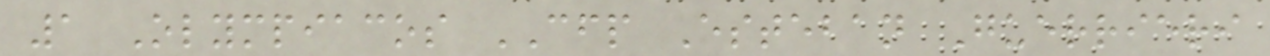1 Olympiacos CFP Esteban Guerrieri
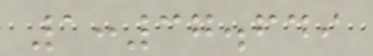1:37.649
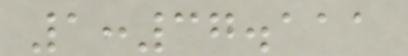1:37.111
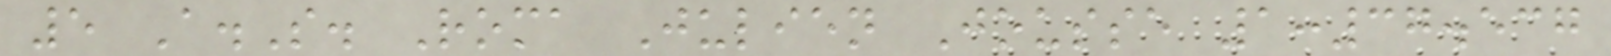5 A.S. Roma Julien Jousse 1:37.537
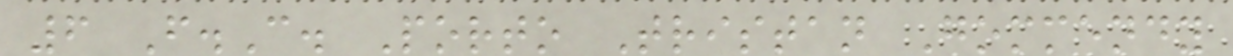6 F.C. Porto Tristan Gommendy
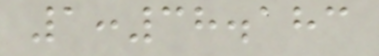1:38.183
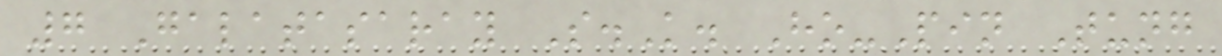7 Galatasaray S.K. Ho-Pin Tung
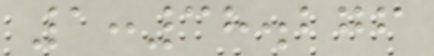1:38.276
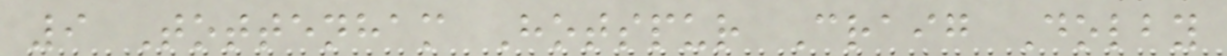9 Tottenham Hotspur Craig Dolby
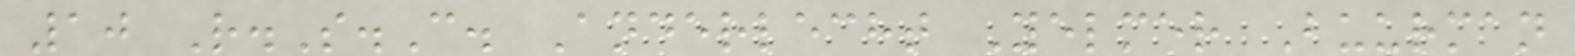10 R.S.C. Anderlecht Yelmer Buurman
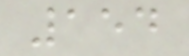154
